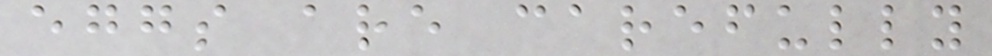eggs are carefully
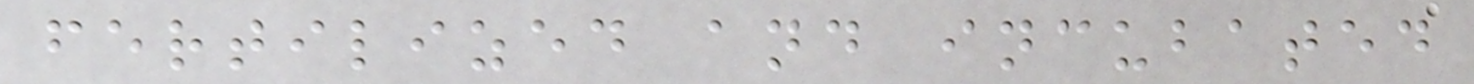fertilized and incubated
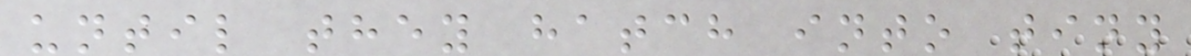until they hatch into tiny
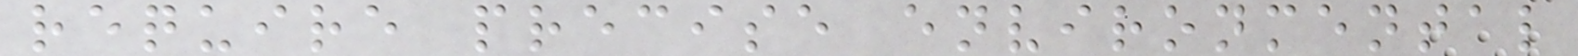require precise environmental
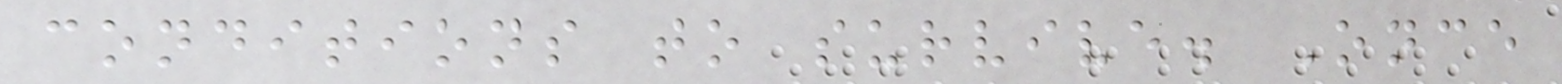conditions to survive. Once
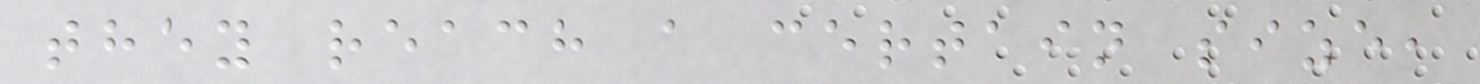they reach a certain size,
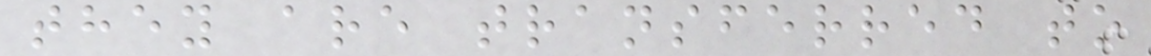they are transferred to
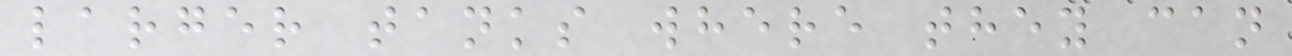larger tanks where they can
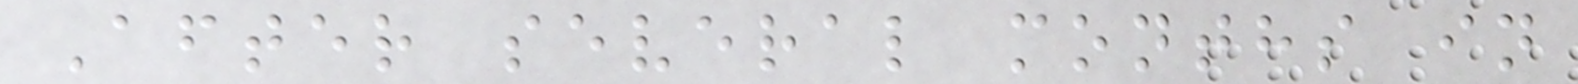After several months in
